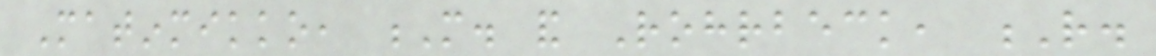Matinmikko, M. and Rohrbeck, R.
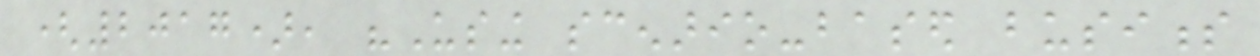(2017), "Using scenario-based business
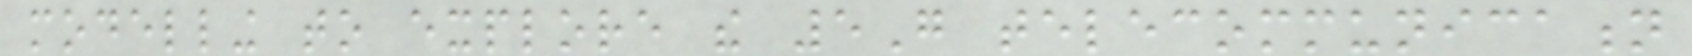modelling to explore the 5G telecommunication
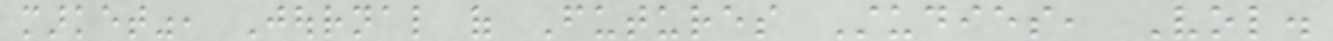market", Journal of Futures Studies, Vol.
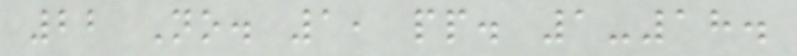22 No. 1, pp. 1-18.
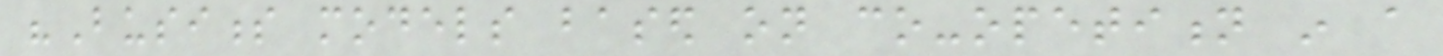"Business models based on co-opetition in a
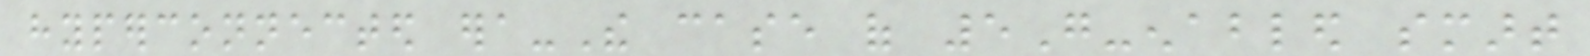hyperconnected era-The case of 5G-enabled smart
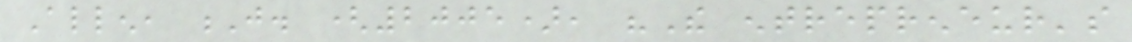Allen, J. (2005), "The entrepreneur's
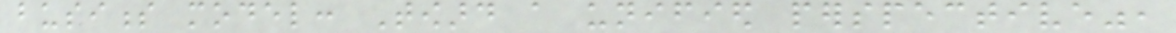business model: Toward a unified perspective",
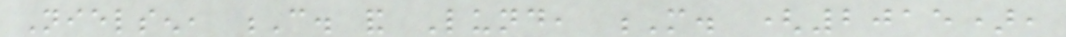Nielsen, C. and Lund, M. (2015),
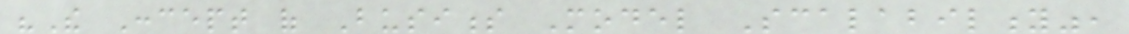"The Concept of Business Model Scalability",
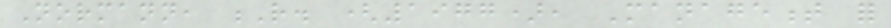Normann, R. (1977), Management for
